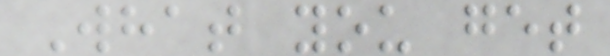What you get
